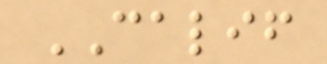CALIF
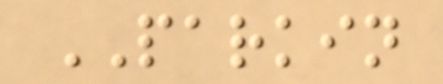PARKIN
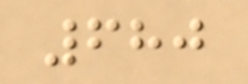680
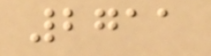2711
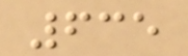635
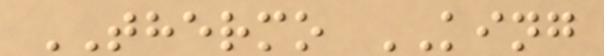THERMO KING
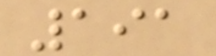191
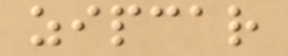zipcar
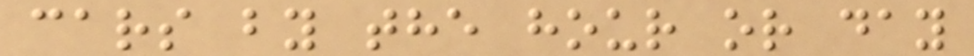cars by the hour or day
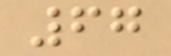67
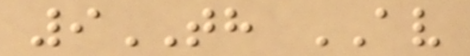9TH AV
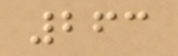263
